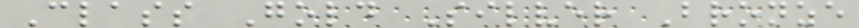Class Gold Silver Bronze
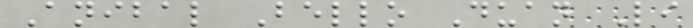Anibal Bello Duan Li
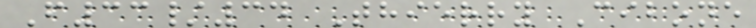F33/34 Thierry Cibone
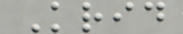Krid
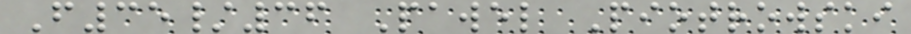F35/36 Pawel Piotrowski
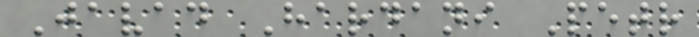Javad Hardani Petr
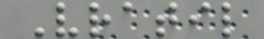Vratil
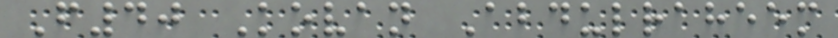F40 Kovan Abdulraheem
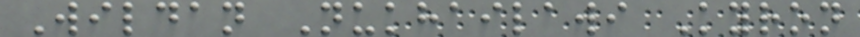Wildan Nukhailawi Kyron
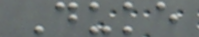Duke
